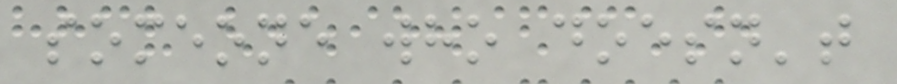someone who doesn't
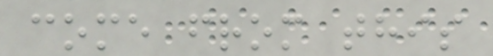come from this
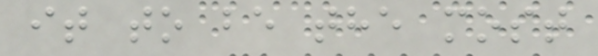it to be the most
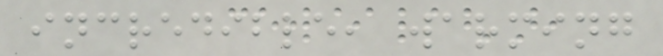incredible, warming
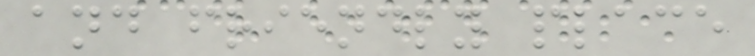and friendly place
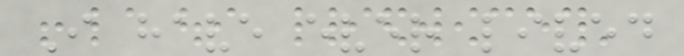I have ever lived
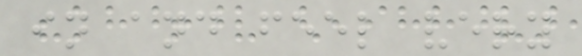in and feel very
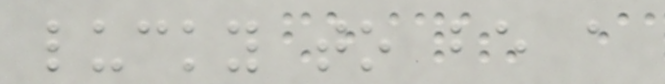lucky to be a
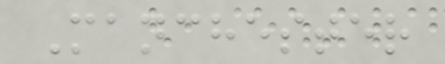Manchester
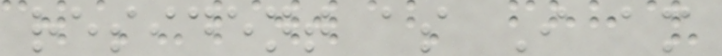resident as I am
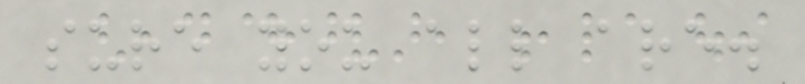sure you all are.
